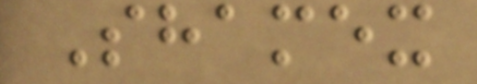Shamex
